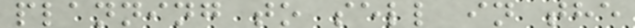planning to sell in the
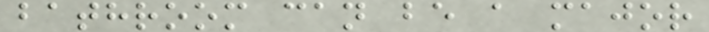bathroom can be a major
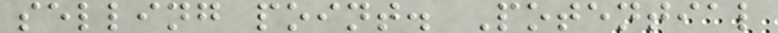selling point. Potential
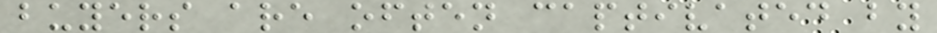buyers are often captivated by
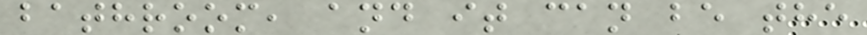bathroom, and it can be the
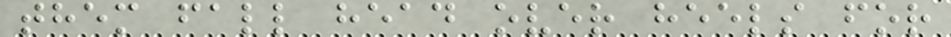them fall head over heels for
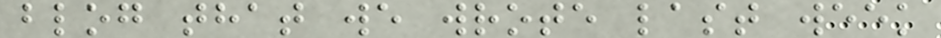blog that we wrote last week
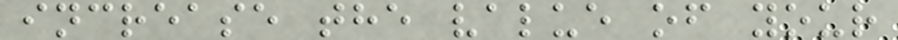increase the value of your
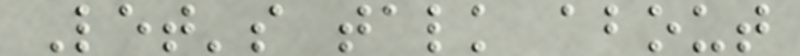Let's talk about
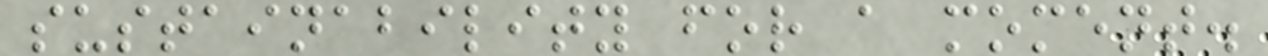sustainability for a moment.
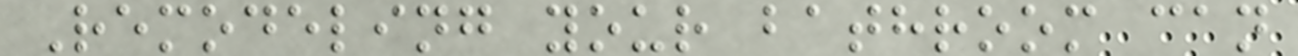Remodeling your bathroom can
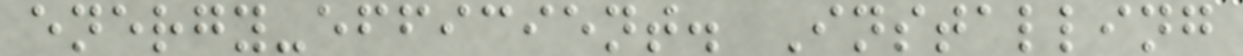energy-efficient. Installing
